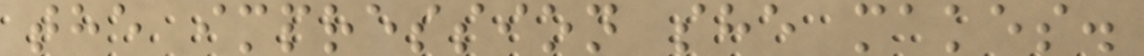the impression she makes.
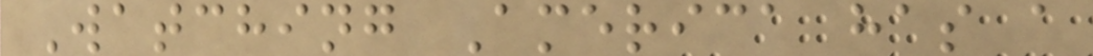Watching America has a
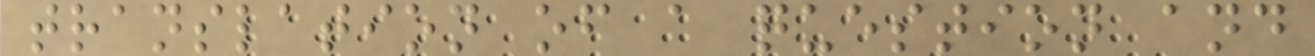translation of a question and
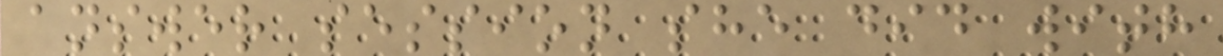answer session she did with
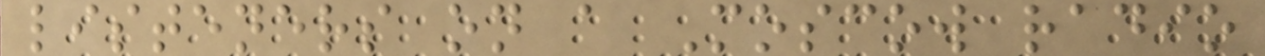listeners on a Moscow radio
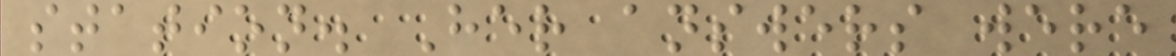station. Her answers were
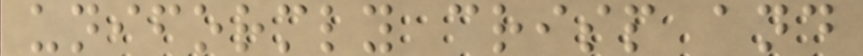uniformly crisp and
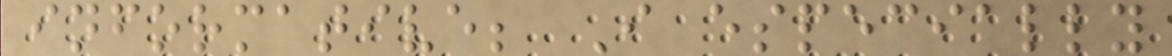informative; I especially
